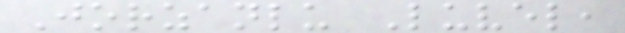Jorzanlu Luvel,
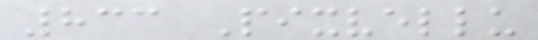833 Pixvellu
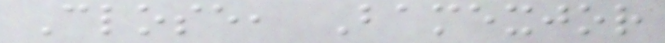Close, Bamexjor
